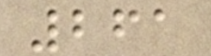261
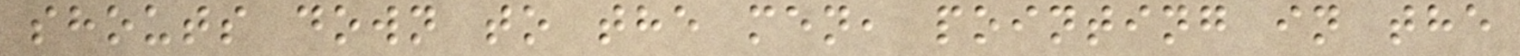shouts down to the men, pointing in the
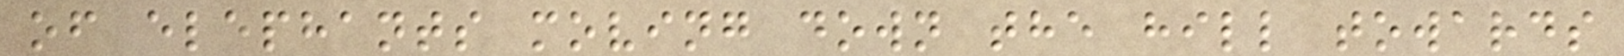of elephants moving down the hill towards
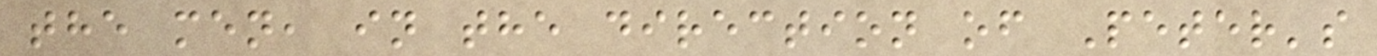the men, in the direction of Peter's
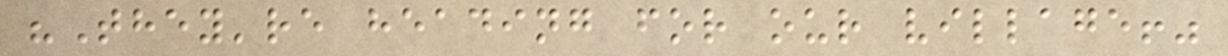"They're heading for our village!"
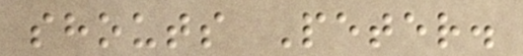shouts Peter.
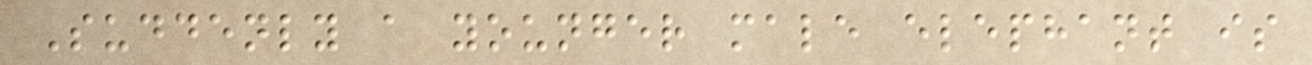Suddenly a younger male elephant is
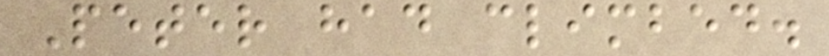Peter had climbed.
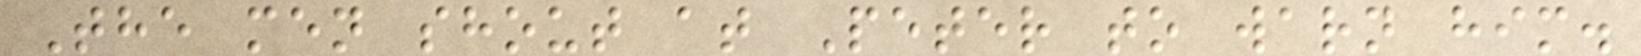The men shout at Peter to warn him.
